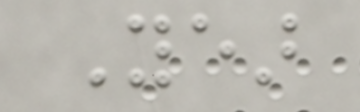Year
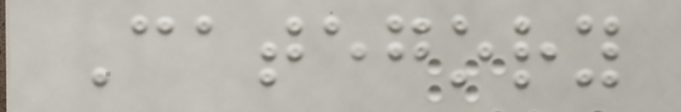Category
